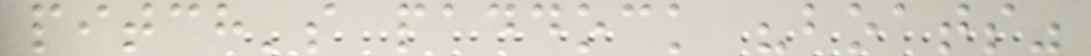pitch's paddock "boats"
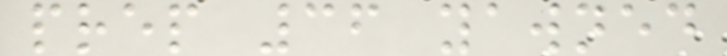prep 36 yawned
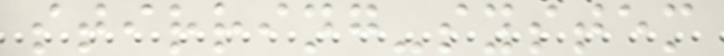stirring-system
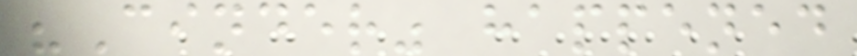"Cinder" happened
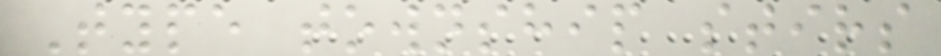Type township stirs
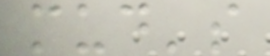mud's
